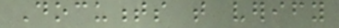Documents that verify
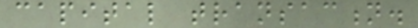capital transaction.
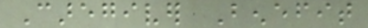Caregiver Benefit
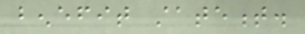benefit statement.
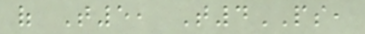of T5, T4PS,
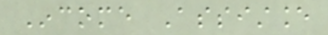Income Assistance
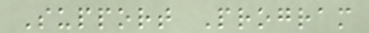Support Program
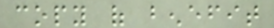copy of benefit
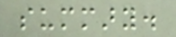summary.
